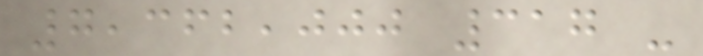7,362,000 317 -
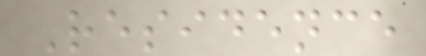Residence
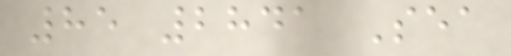85 2841 Sea
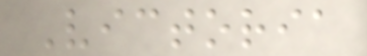Victoria
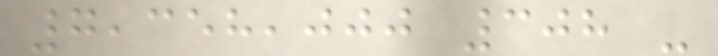7,358,000 308 -
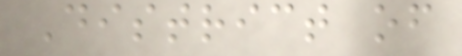District of
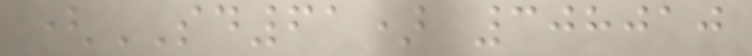(SD61) 308010
